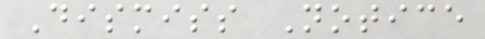Dismiss Notice
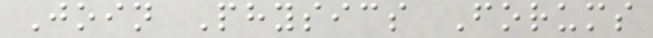Join Physics Forums
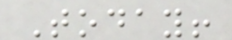Today!
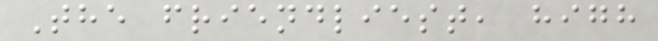The friendliest, high
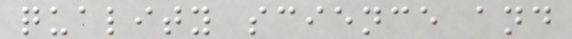quality science and
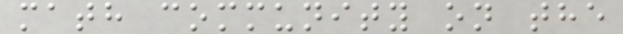math community on the
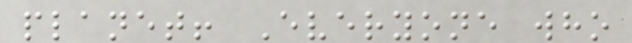planet! Everyone who
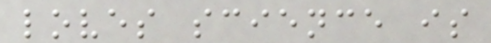loves science is
